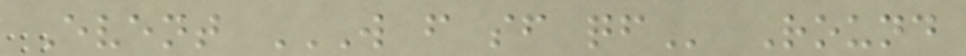Event W F SF QF Round
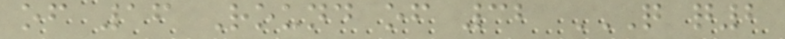of 16 Round of 32 Q Q2
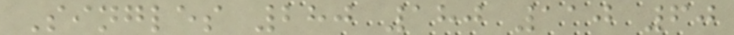Singles 280 180 110 60
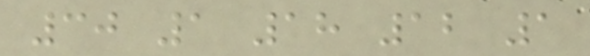30 1 18 12 1
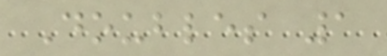Doubles 1
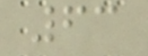63
